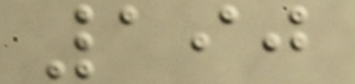190
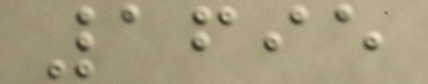1695
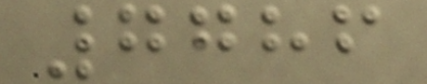7786
